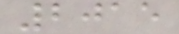2015
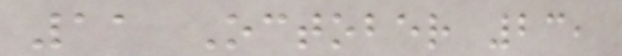11 October 23,
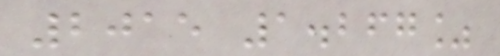2015 1.267%
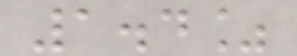1.4%
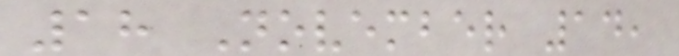18 November 14,
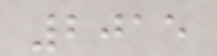2015
